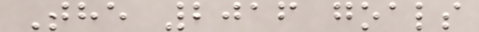The 2016 goals
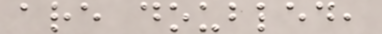are doubled,
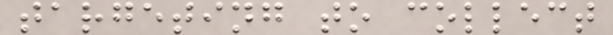targeting to collect
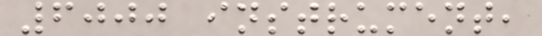6000 instrument,
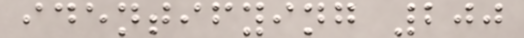identifying 200
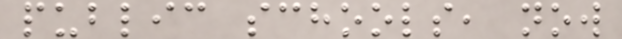public schools, now
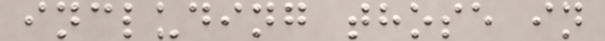including those in
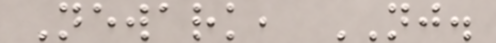Newark, NJ.
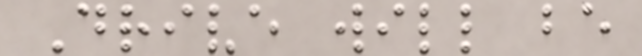Drive will be
